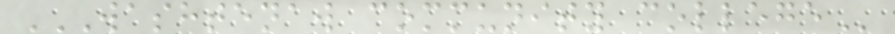WASHTENAW COMMUNITY COLLEGE
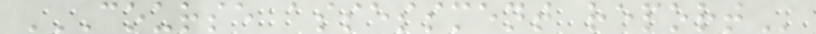COURSE ASSESSMENT REPORT
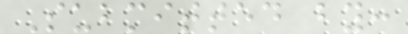Submitted by:
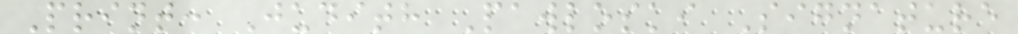Print: Judith Pawloski Signature
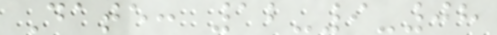Date: 12-9-08
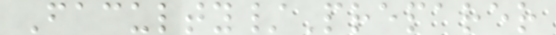Faculty/Preparer
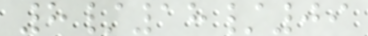8/18/09
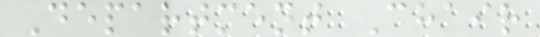Department Chair
